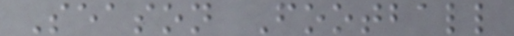Season Football
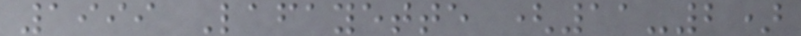1999 Lafayette (11-2)
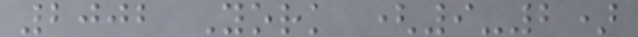2002 York (9-2)
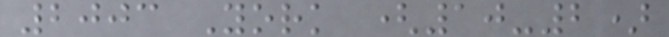2003 York (10-2)
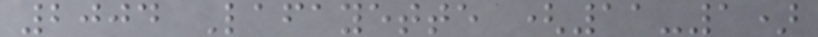2004 Lafayette (11-1)
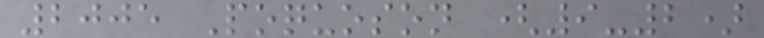2005 Poquoson (9-2)
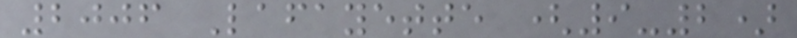2006 Lafayette (9-2)
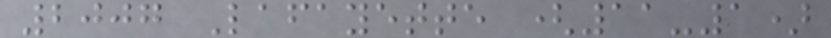2007 Lafayette (11-1)
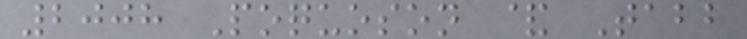2008 Poquoson & Tabb
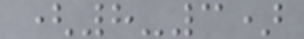(8-3)
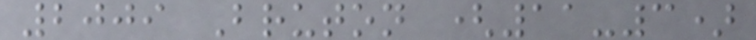2009 Bruton (11-3)
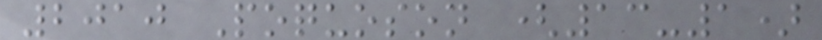2010 Poquoson (13-1)
